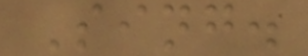Sing.
